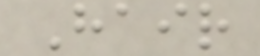Hair
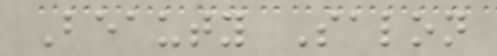Beauty Salon
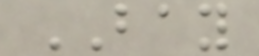BAY
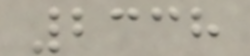2338
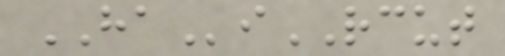HAiRCUT
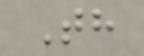Th
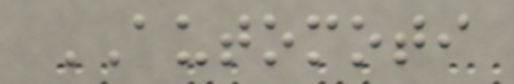AUTOMOTI
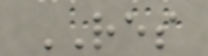RES
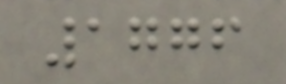1776
